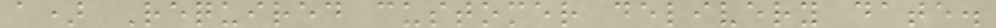a) Required customer delivery date.
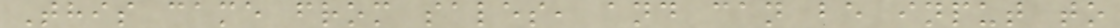This came from sales, and can be input to
